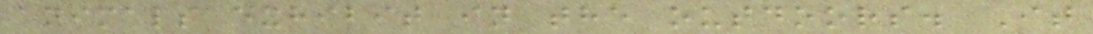animals exhibit in the outdoors. It
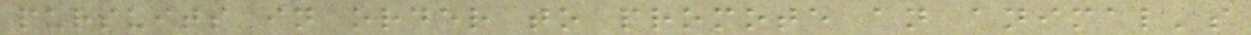pursuits in order to promote an animal's
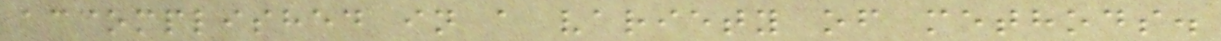accomplished in a variety of methods.
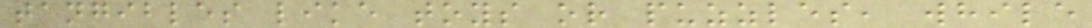tangibles like toys or puzzles, while
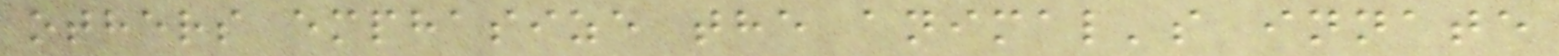others emphasize the animal's innate
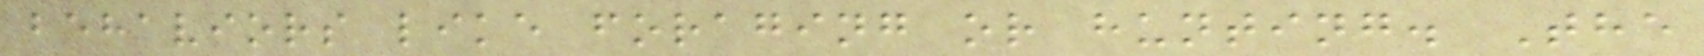behaviors like foraging or hunting. The
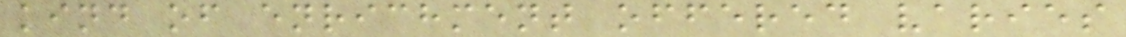kind of enrichment offered varies
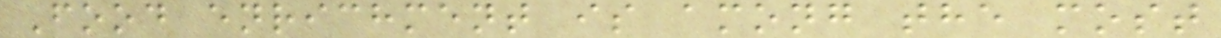Food enrichment is among the most
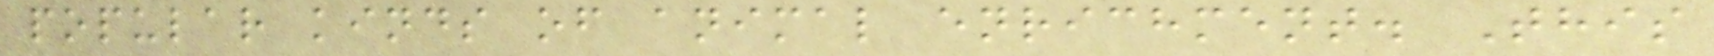popular kinds of animal enrichment. This
